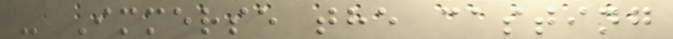- Immerse the casting
